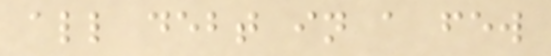all debt in a few
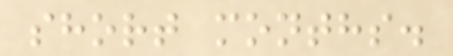short months.
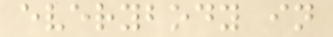everybody in
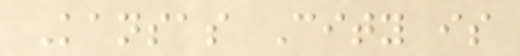Kansas City is
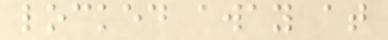locked away at
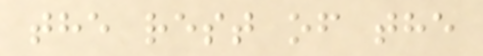the rest of the
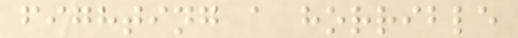fighting a horrible
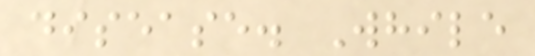disease. While
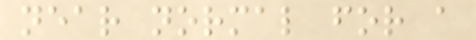near normal for a
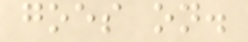goes on.
